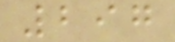297
